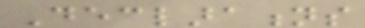Declarations
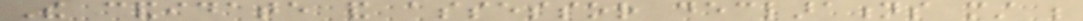The candidate and assessor declarations must be
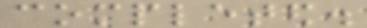completed.
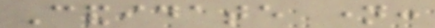Candidate name:
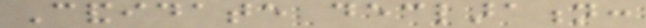Candidate declaration:
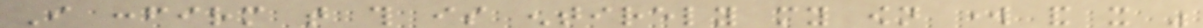I confirm that this is entirely my own work and it was
